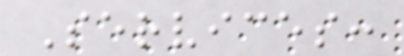Services:
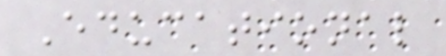Educational
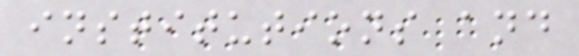institutions and
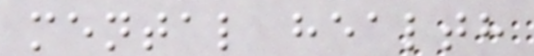mental health
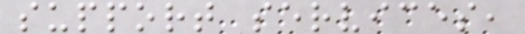support services,
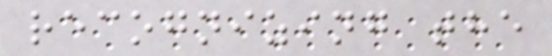recognizing the
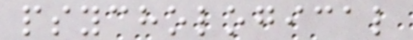psychological
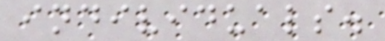individuals.
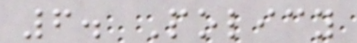6. Policy
